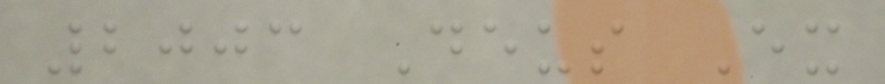2003 Deus Ex
